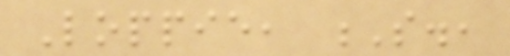Loppie, S.,
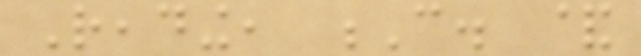Reading, C. &
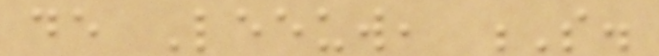de Leeuw, S.
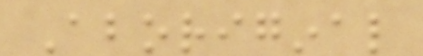Aboriginal
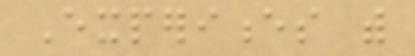Experiences with
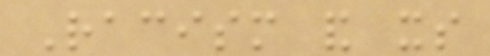Racism and its
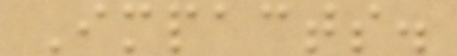Impacts.
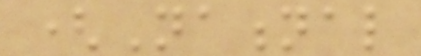(National
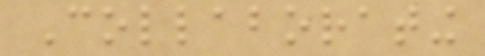Collaborating
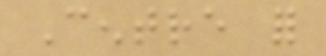Centre for
